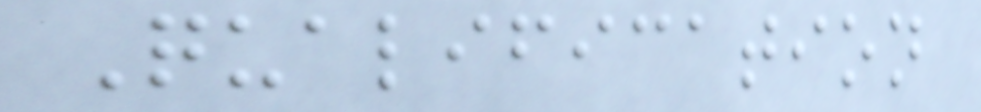Qualification
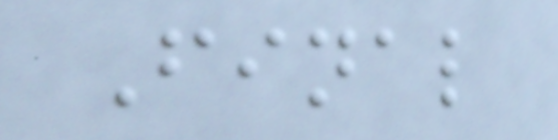Final
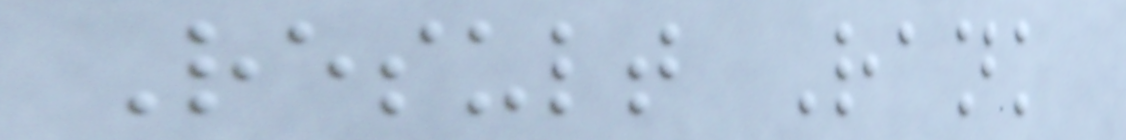Result Rank
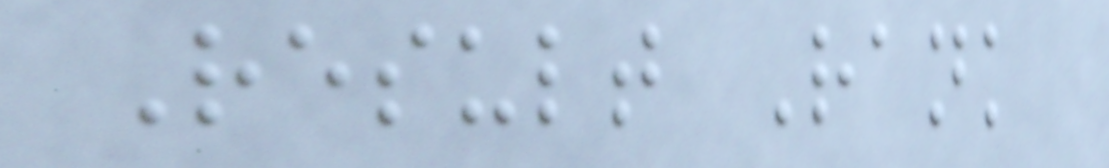Result Rank
